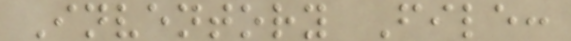Inventory File:
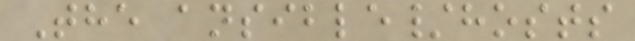The ansible/hosts
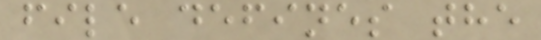file defines the
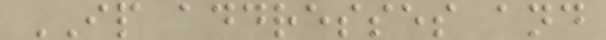IP addresses and
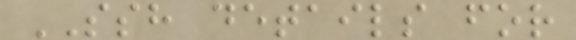SSH details for
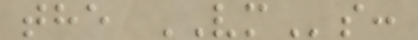the VMs:
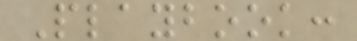Playbook:
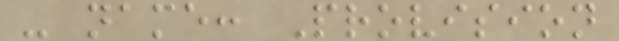- name: Provision
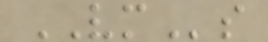VMs
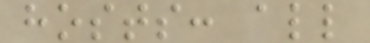hosts: all
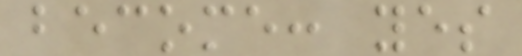become: yes
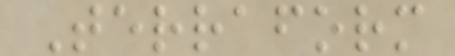Terraform
